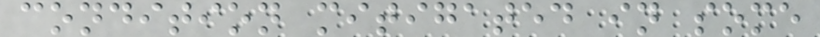condition mitigated in some
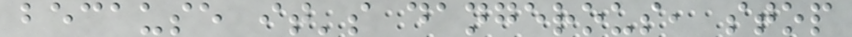because it's dangerous, stop
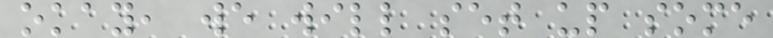okay, we will set up some
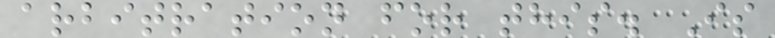arbitration for this. Is
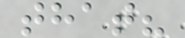that?
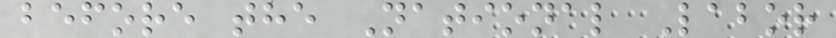before the National Labor
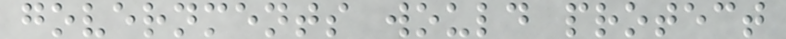governments would protect
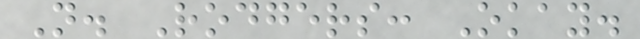N. Rodgers: Okay.
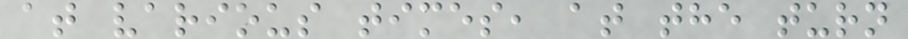at various times, at the turn
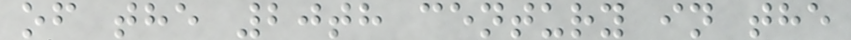of the 20th century in the
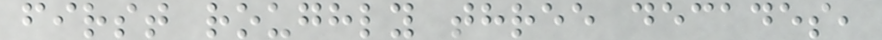first roughly three decades,
